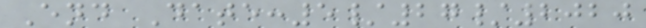End Date:5/27/2020
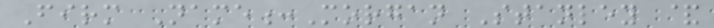Firm Name:Morgan Stanley &
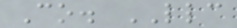Co. LLC
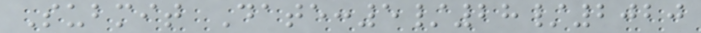Submit Date:5/28/2020
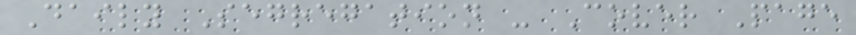Daily Segregation - Cover Page
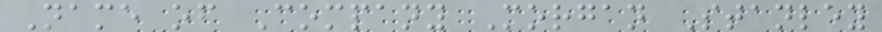Name of Company Morgan Stanley
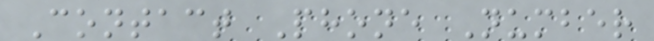Contact Phone Number
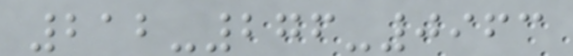212-276-0963
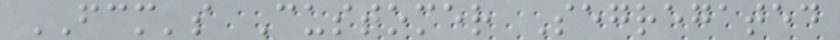FCM's Customer Segregated
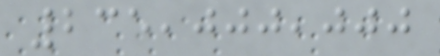235,000,000
